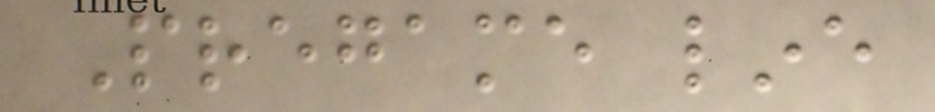Pregame line
